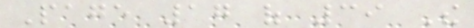Page 17 of 39 The
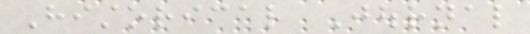Historical Journal
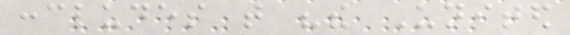concludes that "the United
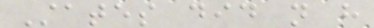States did not have
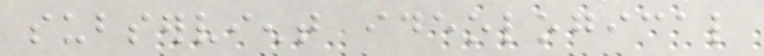subservient ideological
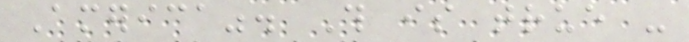America". This is true -
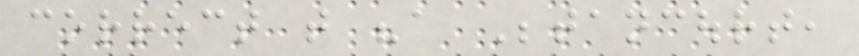correct that "a Betancourt,
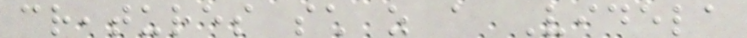creatures such as a Videla
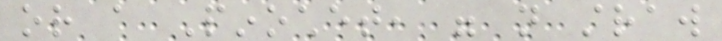or a Pinochet, were not straw
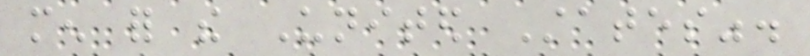men for the United States".
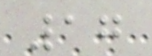17
